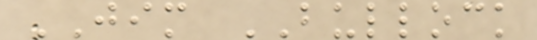JIM BULLOCK
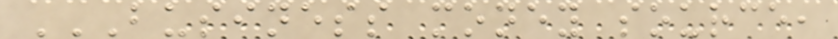BUSINESS MONEY SOURCE,
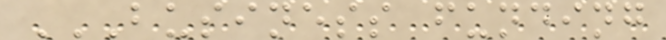BUSINESS FUNDING
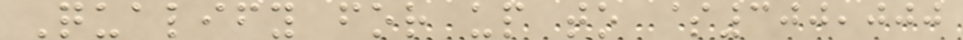Qualify for up to $300,000
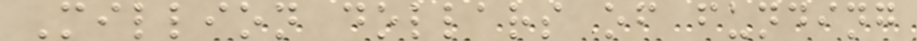Million dollars of funding
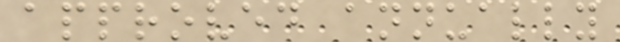approved annually
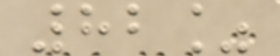82%
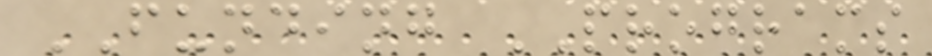FUNDING PROGRAMS
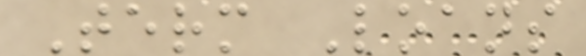Term Loans
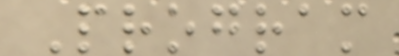Program
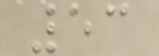53
